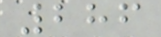286
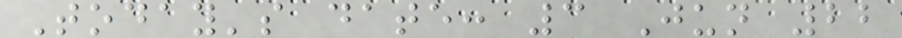Today's date: 3 Jun 22
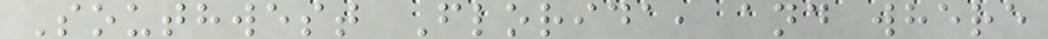Southwest Florida, and where
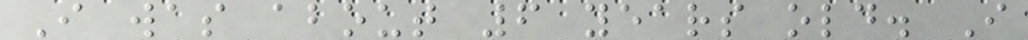I was about 6 years old. I
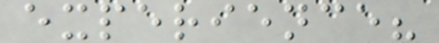experience?
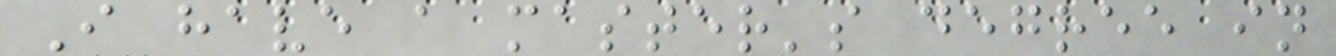I have a master's degree in
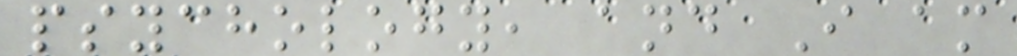psychology, and I am
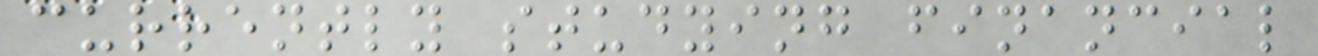currently studying financial
